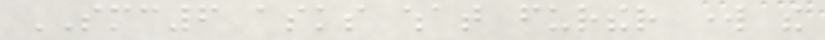SMC6 asks what further work the
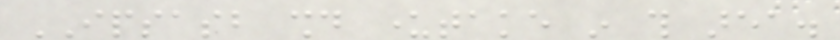IPSASB should undertake in this area.
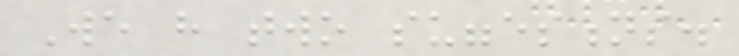We have two suggestions.
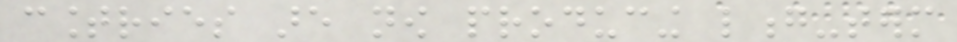countries are now producing long-term
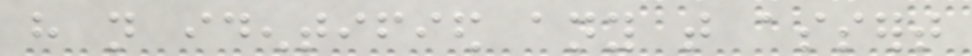have not identified any that assert
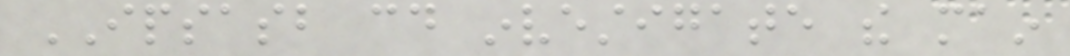IPSASB could investigate the main
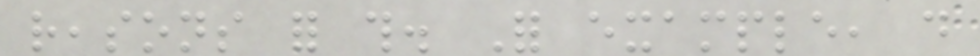reasons for this. For example, do
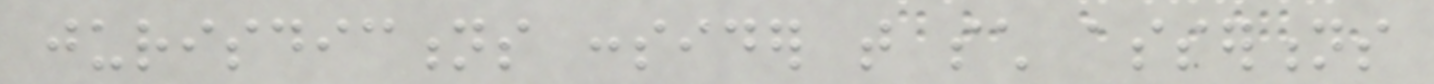jurisdictions consider that such assertions
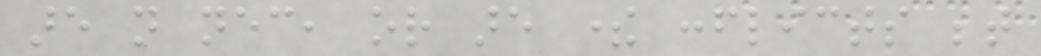are not necessary, or are there conflicts between
